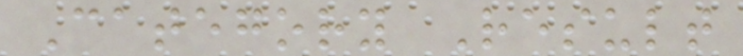Category Result
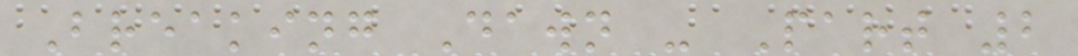Breaking Dawn - Part 2
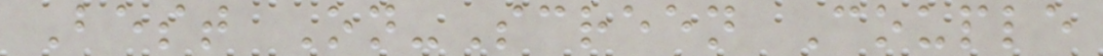Best On-Screen Couple
